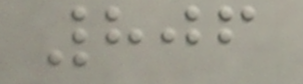806
